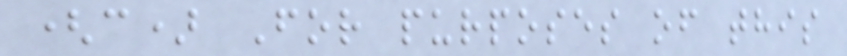(c) For purposes of this
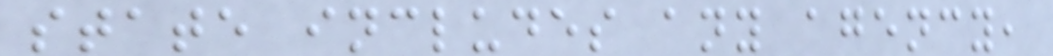state includes any agency,
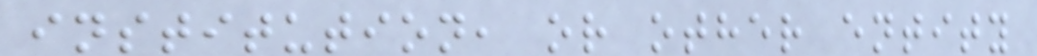institution, or other entity
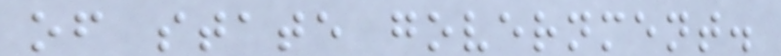of state government.
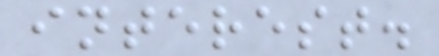interest.
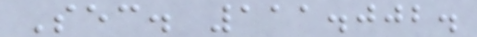Sec. 111.002.
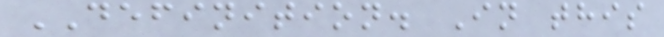DEFINITION. In this
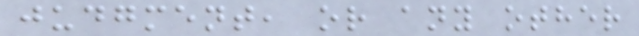judgment, or any other
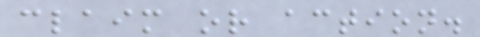claim or action.
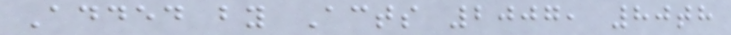Added by Acts 2007, 80th
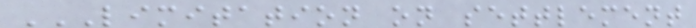LIMITATION ON SETTLEMENT
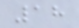18
